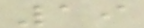19
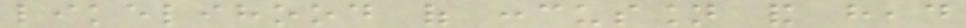likelihood of concussion and head
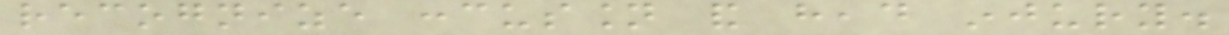recognize concussion and head injury.
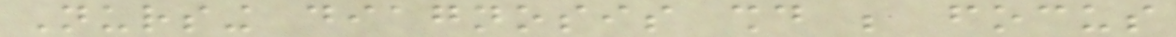Nursing diagnosis should be focus
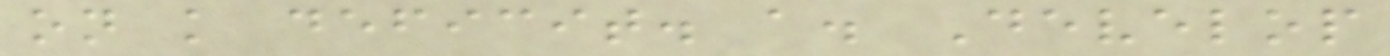on knowledge deficit. a. Develop
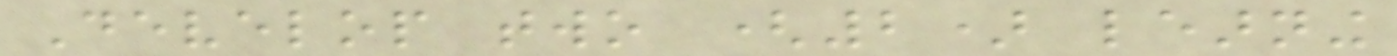Develop two (2) learning
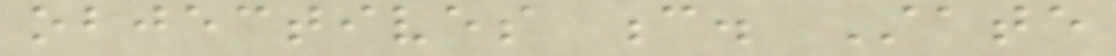objectives c. State
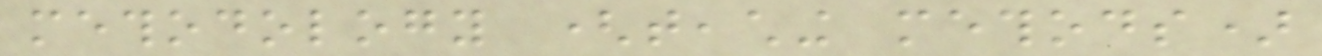methodology (teaching methods)
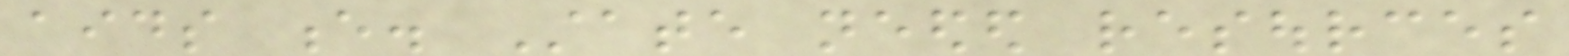aids e. State needed resources
